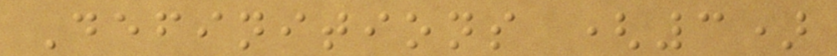Definitions (3)
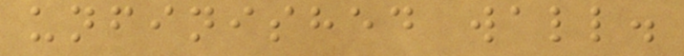unfinished wall.
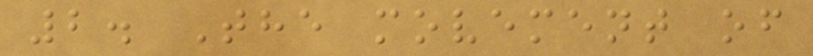2. The movement of
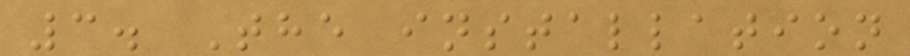3. The installation
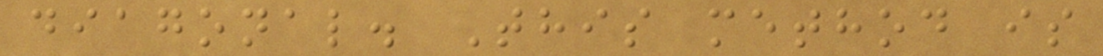diagonal. This method is
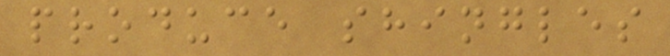produce shingles
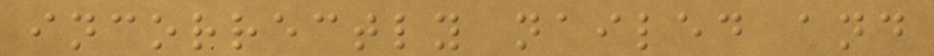incorrectly nailed and
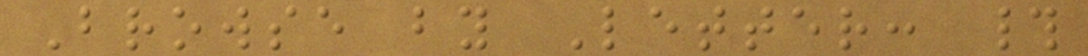Browse by Letter: #
